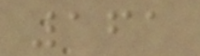161
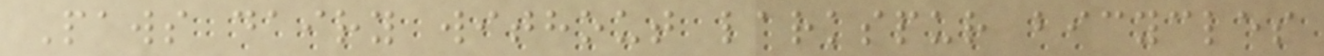Paws dairy without larkspur bicycles
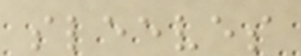sleeves
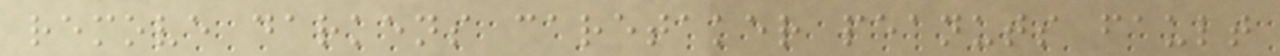remove darkens caretaker peanuts fault
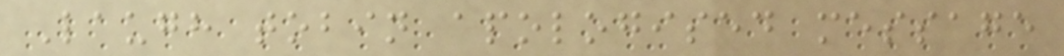Laugh tobin apologised message
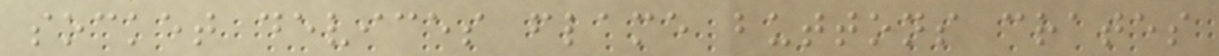socket devices flame buttons crates
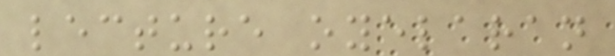lecture oyelaran
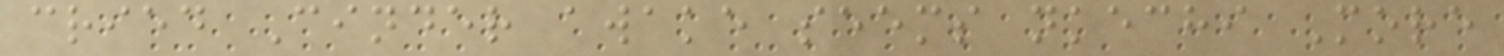cried Cinder awake seems nkechi More
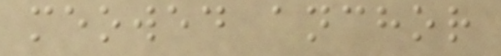meowed anchor
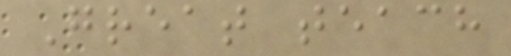Great teach
